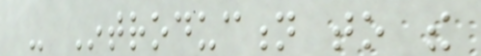- Introduction to the
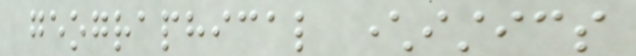geographical characteristics
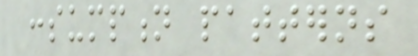consumption patterns
